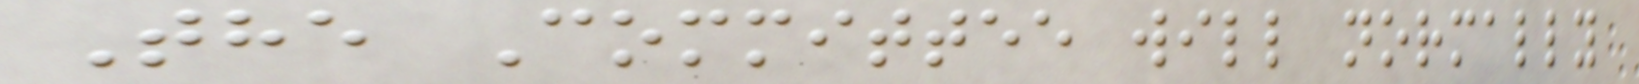The Committee will normally
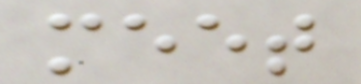meet
